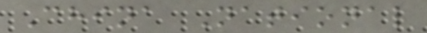China National
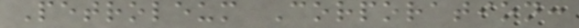Petroleum Corporation:
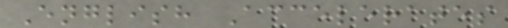English Accelerates
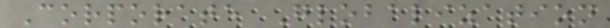Corporate Globalization
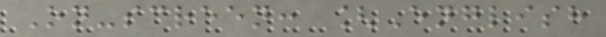On-screen: [English
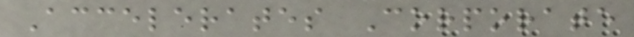Accelerates Corporate
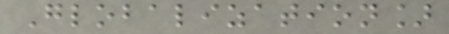Globalization]
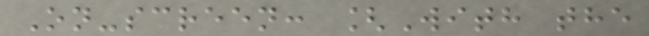On-screen: [With the
